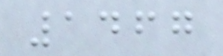1467
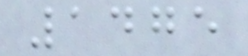1475
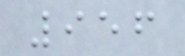956
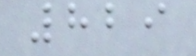829
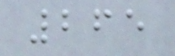265
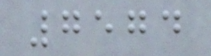7574
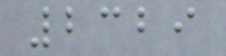2329
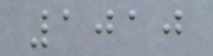1010
